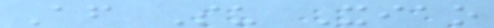After Su Xiao
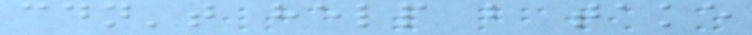couldn't help but take
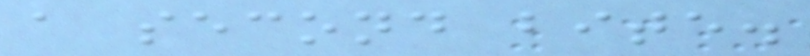a second bite.
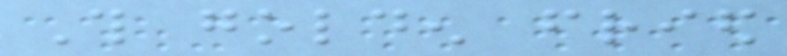This golden fried
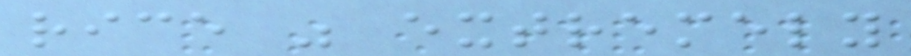rice was extremely
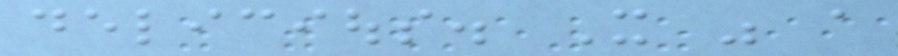delicious. It was a
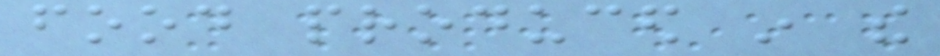food produced in the
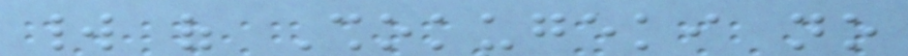world of Shokugeki no
